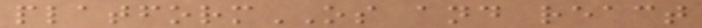platformOS and react
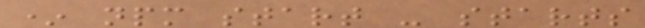* npm start - starts
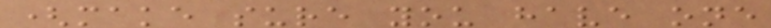(make sure you have one
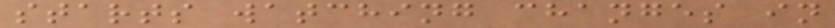starts watching changes in
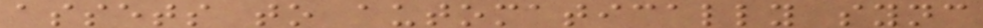assets to automatically sync
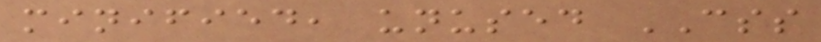minified, unused CSS
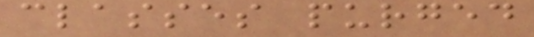classes purged
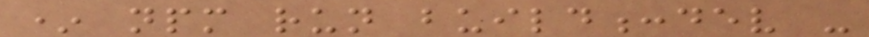* npm run build:dev -
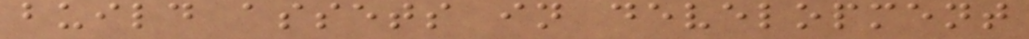build assets in development
